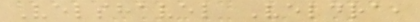Velshavel Veldra,
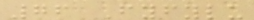76 Fyfylu
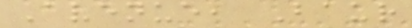Avenue, Baur
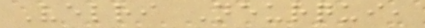Velri Neurqui,
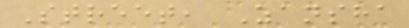Street, Zansha
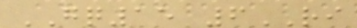GQ15 6RI
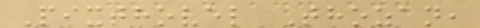Pixthovel Thozan,
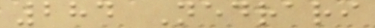284 Nedrari
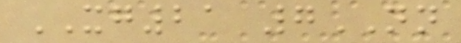XG21 7NN
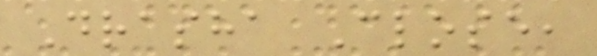Drasha Close,
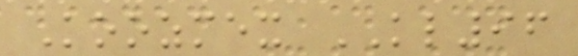Koozmex KL96
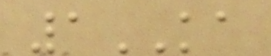1KA
